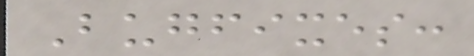Bugfixes:
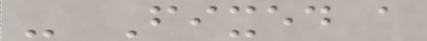- Fixed a
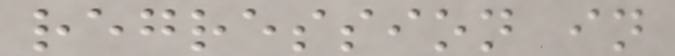regression in
